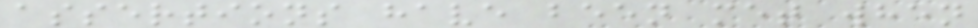assertions have been met when
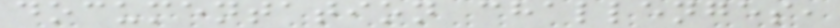documentation challenges,
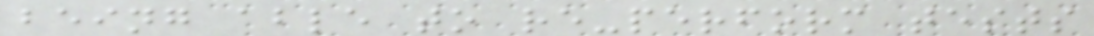being able to re-perform tests
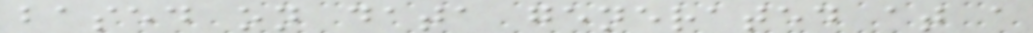based on data generated at a
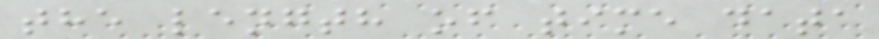the length of time data
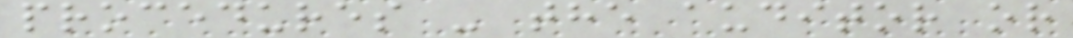procedures - the auditor or
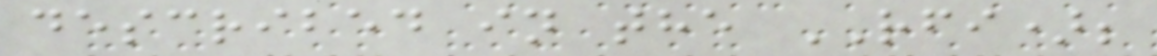described in the RFI);
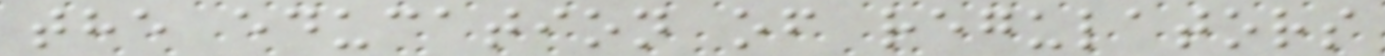the education of regulators
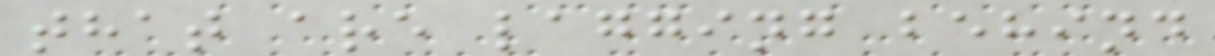that are lagging behind
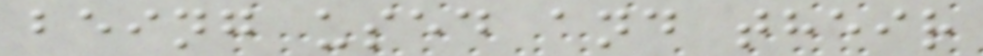being used and their
